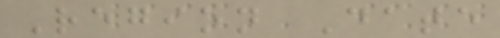Region Date
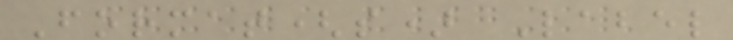Format(s) Label
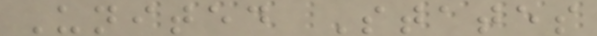United States
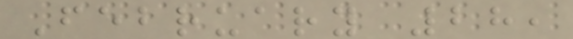February 28,
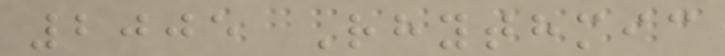2005 Rhythmic
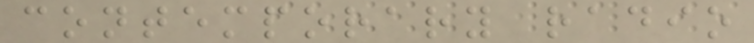contemporary radio
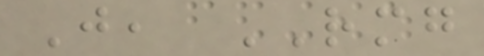J, RMG
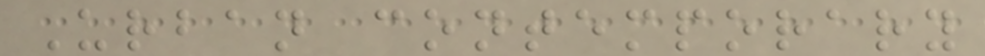Urban contemporary
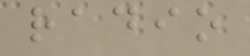radio
